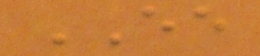EE
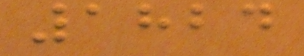1824
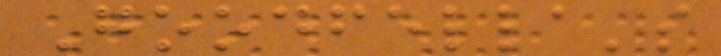Goodfella's
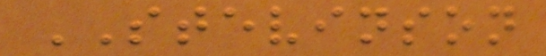STEVINSON
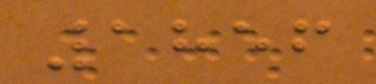1856
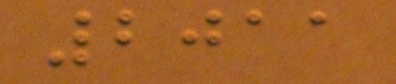2011
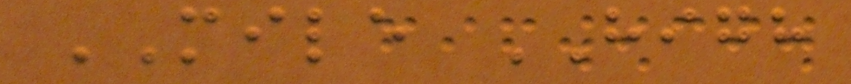MILE HIGH
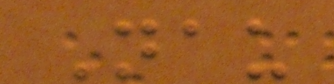Nau
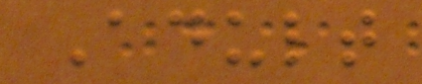Adult
